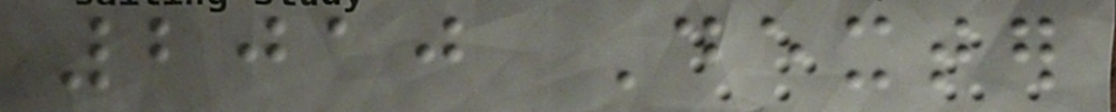2010 Dexter
